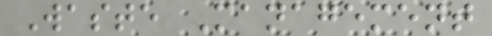Waste Management
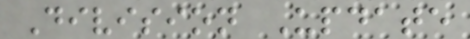Division Update
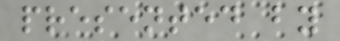presented by
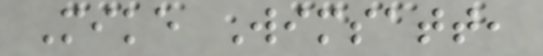Mike Wimsatt,
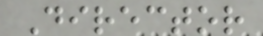Director
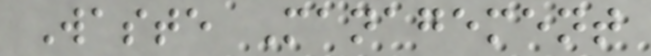Waste Management
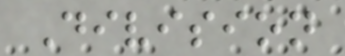Division
